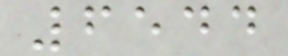6544
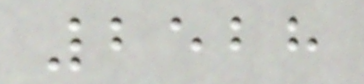2528
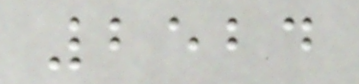2524
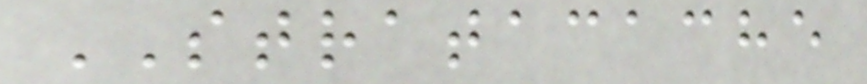STRATACACHE
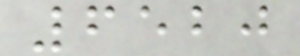6520
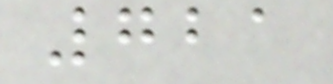721
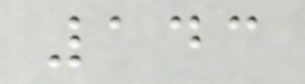143
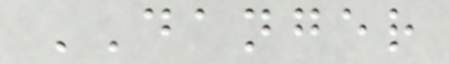DANGER
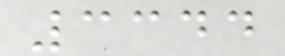3344
